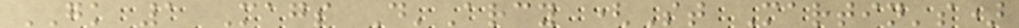GK 1 Mags D'Arcy (St Martin's)
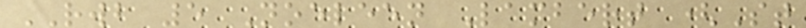RWB 5 Noeleen Lambert (St
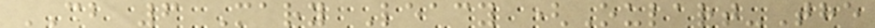CB 6 Mary Leacy (Oulart-The
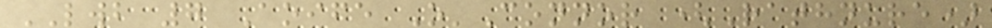LWB 7 Aoife O'Connor (Rathnure)
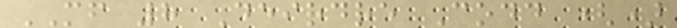MF 8 Deirdre Codd ()
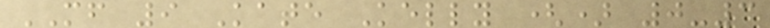MF 9 Kate Kelly () 0-3
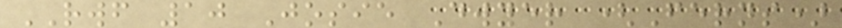RWF 10 Josie Dwyer (Ferns)
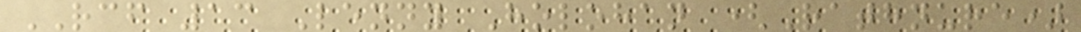RCF 13 Lenny Holohan (Rathnure)
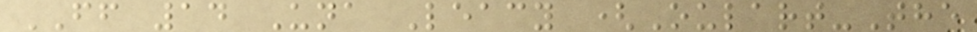FF 14 Una Leacy (Oulart-The
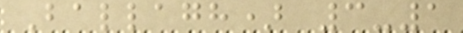Ballagh) 3-1
